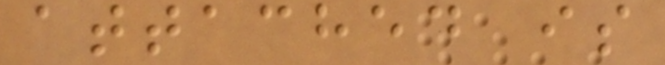attached is
